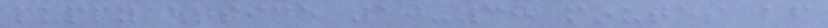puppy outside 10-30 minutes after
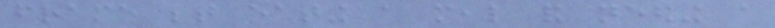frame between eating a meal and needing a
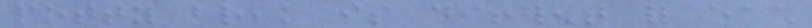potty break is different for each
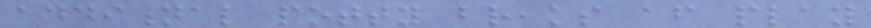additional potty breaks after play
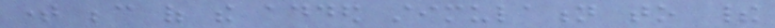time because of the added stimulation to their
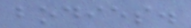bodies.
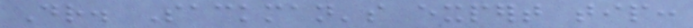Dr. Sackman's expert tip:
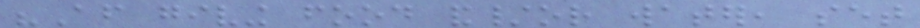"After giving food and/or water, set
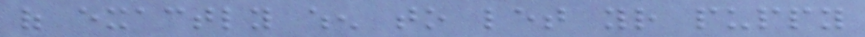of exactly when to let your puppy
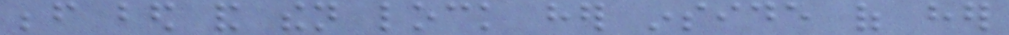before bed and then lock her inside of her
